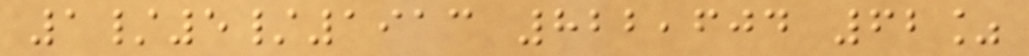1/5/1913 822,604 62%
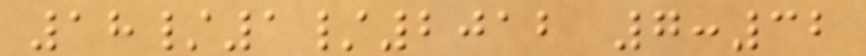18/1/2012 7:32
